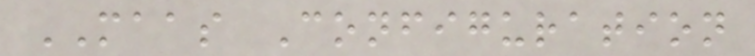MAAS Configuration
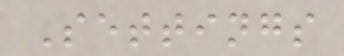Settings
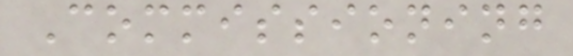Commissioning
